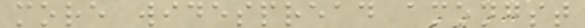more widespread amongst
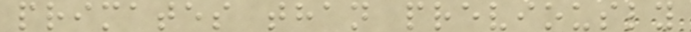primates than previously
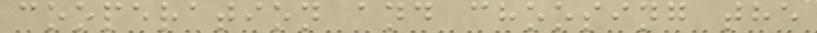cooperation and choosing the
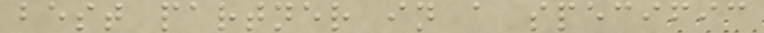best partner in a specific
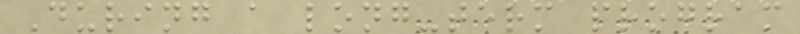During a long-term program
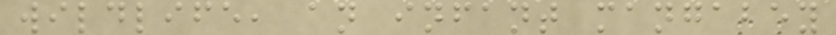wildlife, an infant mangabey
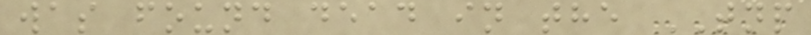was found dead in the TNP
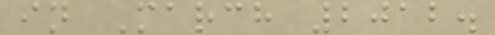in March 2012.
